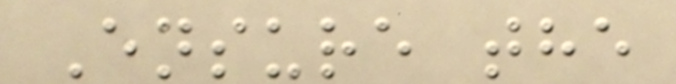Ensure the
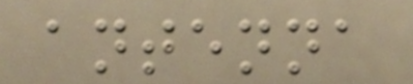antenna
